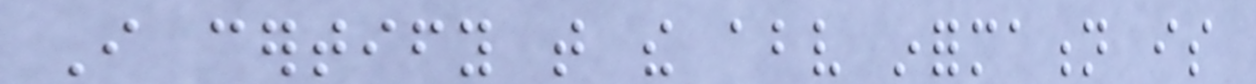I certify that the above information is
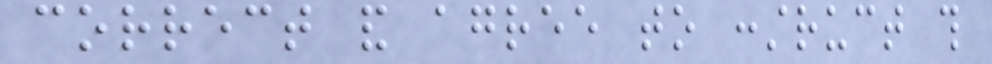correct and agree to construct this
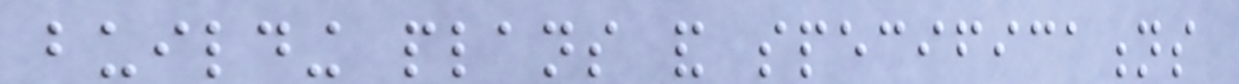building plans and specifications
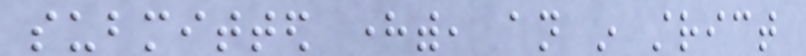submitted herewith, an in strict
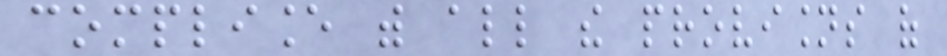compliance with all the provisions of
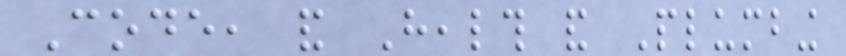Code, and Health and Plumbing
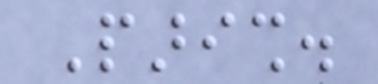Parish.
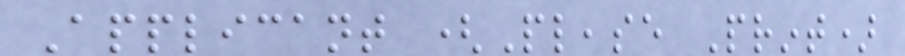Applicant (Please Print)
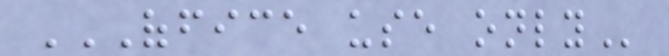OFFICE USE ONLY
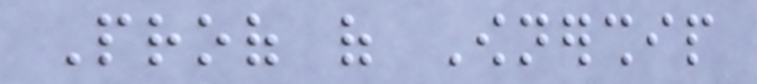Proof of Ownership
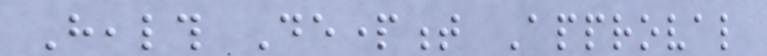Health Department Approval
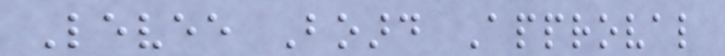Levee Board Approval
